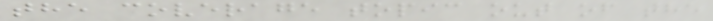the coverage topic out of the
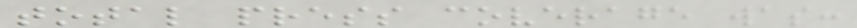total press coverage was:
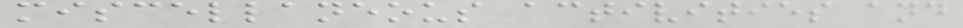miscellaneous activities and
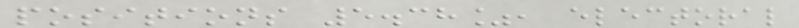positions 5.38%, electoral
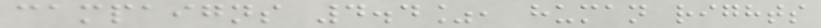campaigns 4.4%, human rights
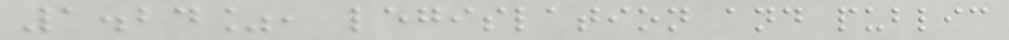1.24%, legislation and public
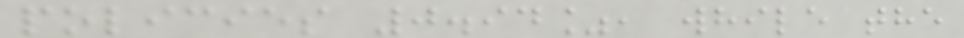policies 0.94%, while the
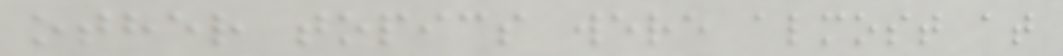other topics were almost at
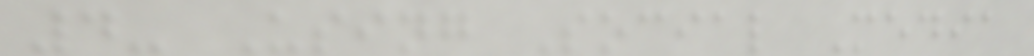4- Using Social Media
